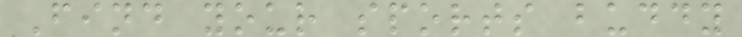Find your sports buddy
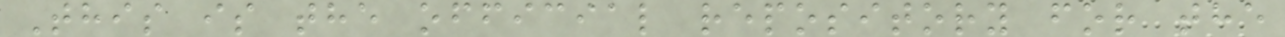This is the official repository for the
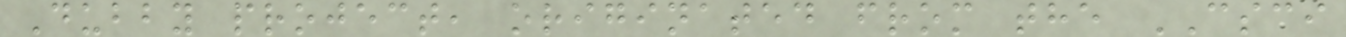Dubby project, originated from the CSCI
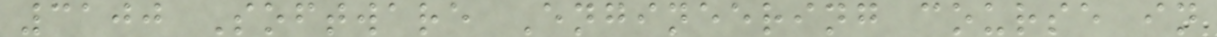3100 Software Engineering course in
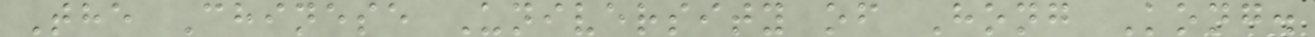The Chinese University of Hong Kong.
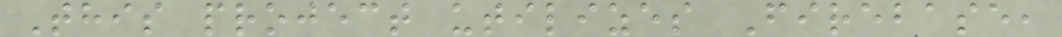This project utilizes Firebase,
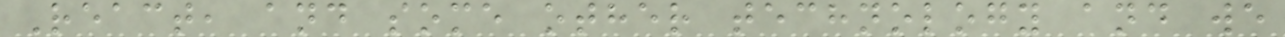React, and some other technology and we
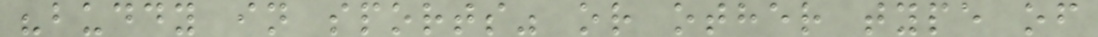"buddy in sports" or other type of
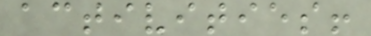activities!
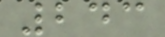243
